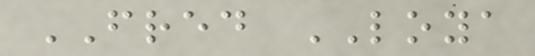FRED LOYA
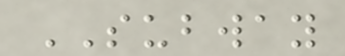SUBWAY
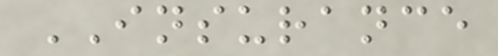INSURANCE
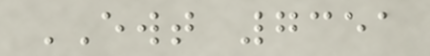EWT 7351
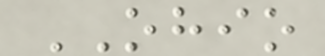OHIO
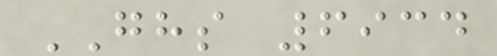GHS 6934
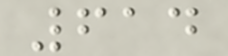614
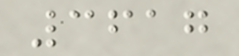3617
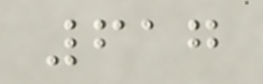617
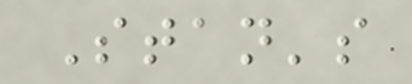Stan's
